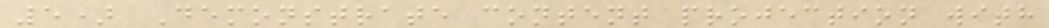5) Demonstrate content projection with
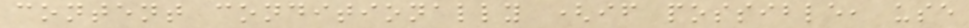content conditionally (if possible, use
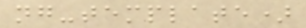ng-template)
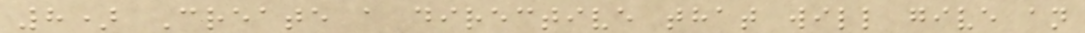8) Create a directive that will give an
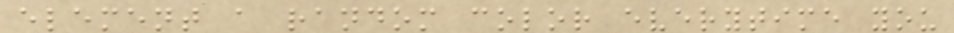element a random color everytime you
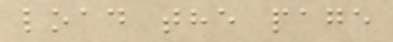load the page
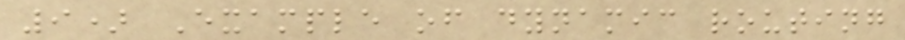9) Example of dynamic routing
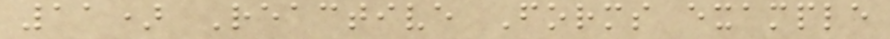11) Reactive Forms example
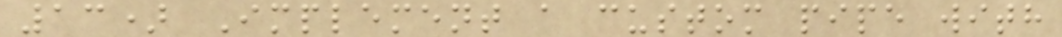13) Implement a custom pipe with
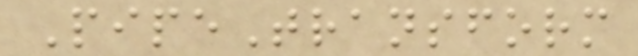PipeTransform
